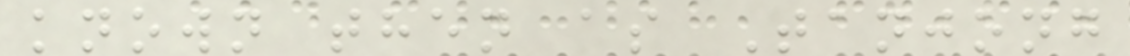known then as Tanjong
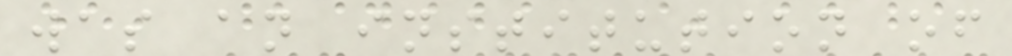was an institution of
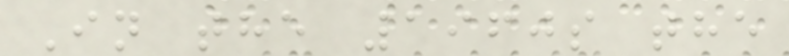In the 1960s the
